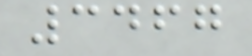3467
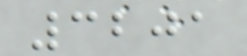3201
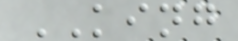KING
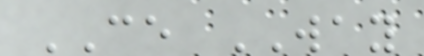CE WAY
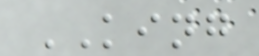KING
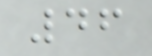46
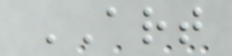ART
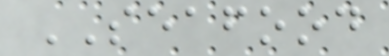SEAFOOD
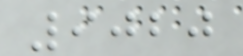9020
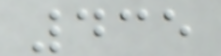435
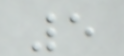5
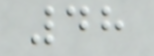48
